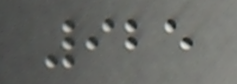925
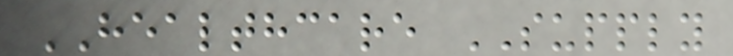HEALTHCARE SUPPLY
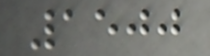1500
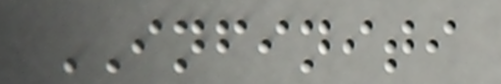INFINITI
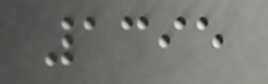1395
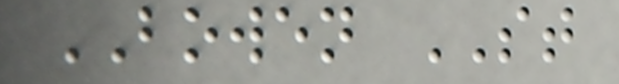BOWEN ST
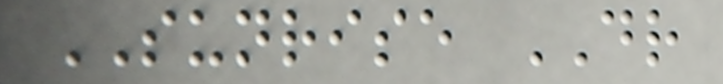SUNRISE DR
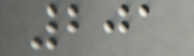201
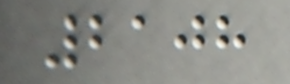2108
